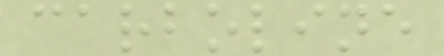carboline
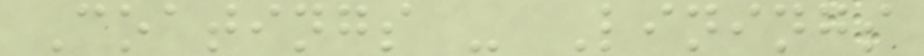Coatings - Linings
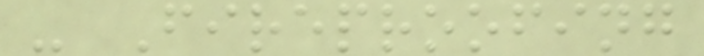- Fireproofing
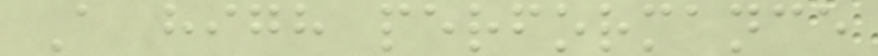A high performance
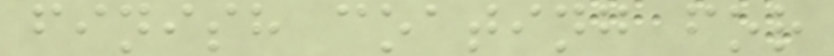finish coating for
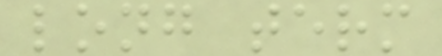long term
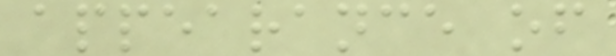appearance of
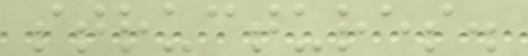structures.
